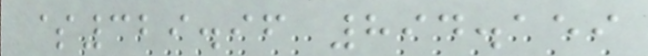$329.96 894.159
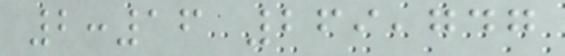2:16 269,747
